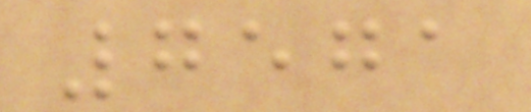7571
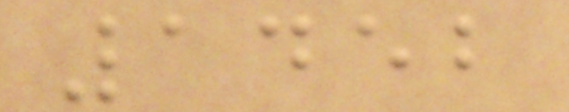1452
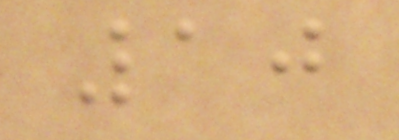10
